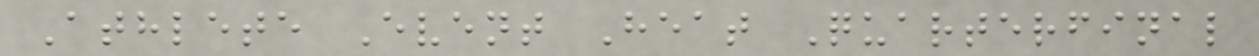Athlete Event Heat Quarterfinal
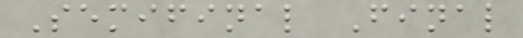Semifinal Final
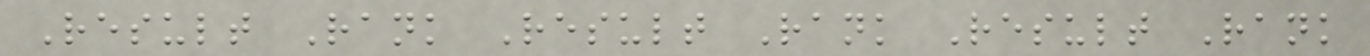Result Rank Result Rank Result Rank
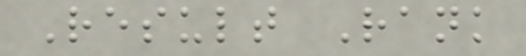Result Rank
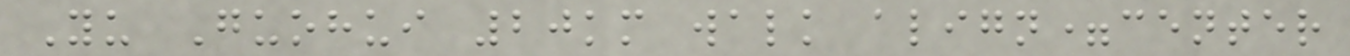Yu Guohui 20km walk align=center
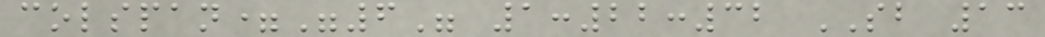colspan="6" 1:22:32 SB 13
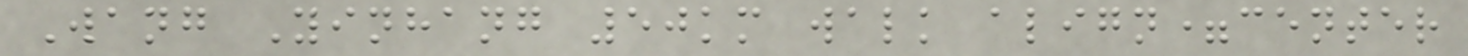Wang Yinhang 50km walk align=center
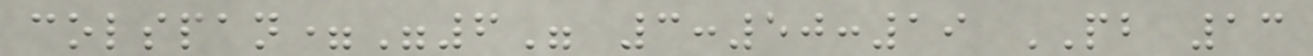colspan="6" 3:50:19 PB 13
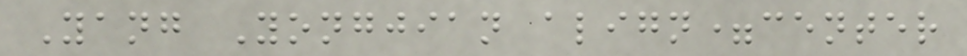Yang Yongjian align=center
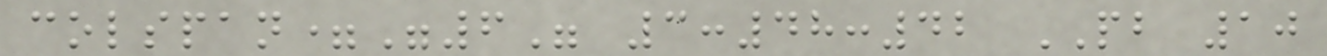colspan="6" 3:48:42 PB 10
